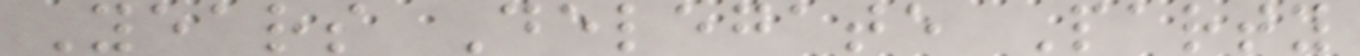Years Delegate Party
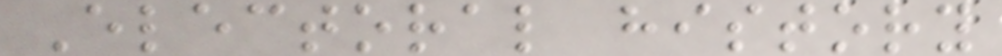Electoral history
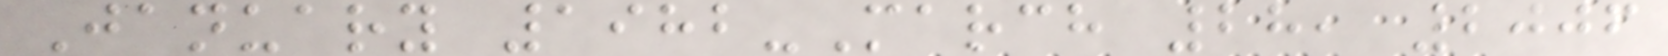January 1982-March 28, 2006
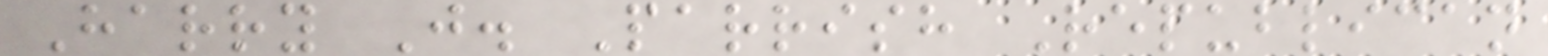Harry J. Parrish Republican
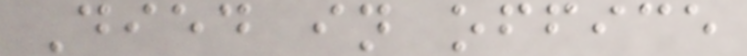Died in office
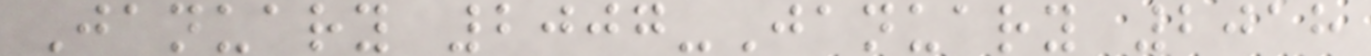January 2007-January 2018
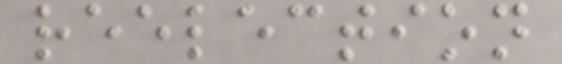reelection
